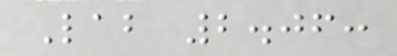Lab 2.06:
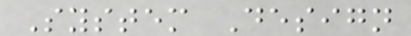System Design
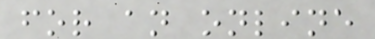for an online
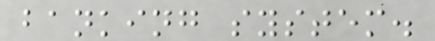banking system.
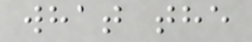what the
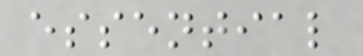essential
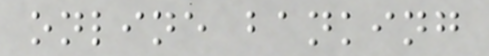online banking
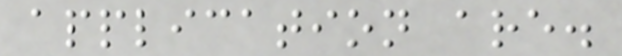application are.
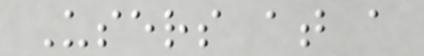Users at a
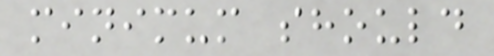minimum should
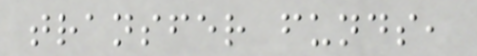transfer funds,
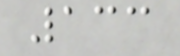133
